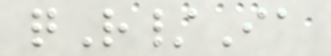qR/Ia
